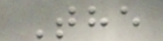The
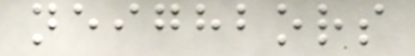neighbors
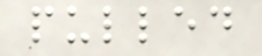pulled
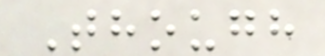Though
